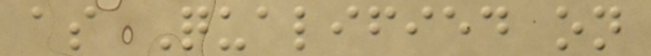as Qualified on
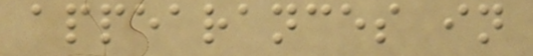appearances in
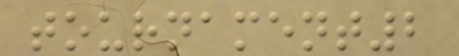tournament2
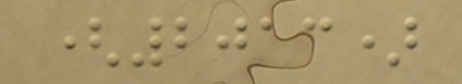(2013)
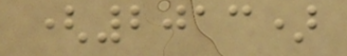(2013)
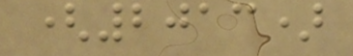(2013)
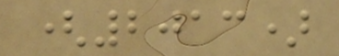(2013)
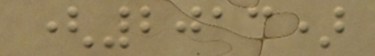(2013)
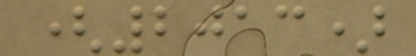(2013)
